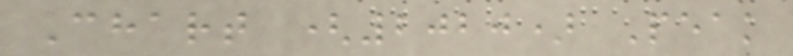Chart (2020) Peak
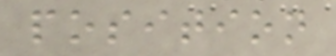position
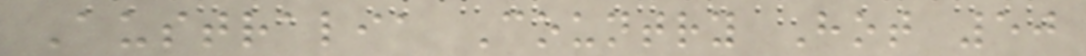Australia Country Hot 50
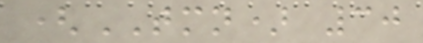(TMN) 30
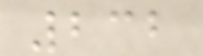232
